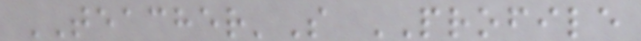TEACHER'S PROFILE
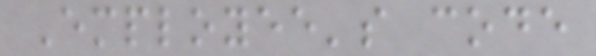Employee's code
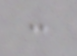:
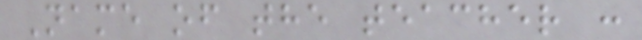Name of the teacher :
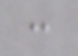:
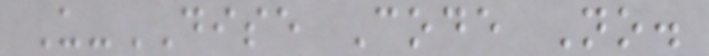U-DISE Code No.
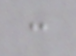:
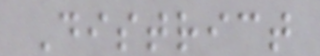District
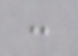:
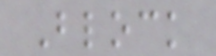Block
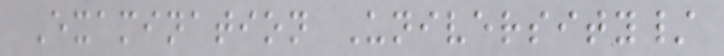Examination University/
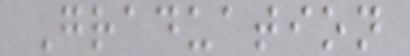Graduation
